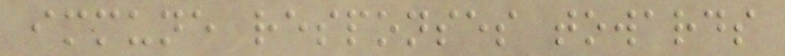immune responses towards
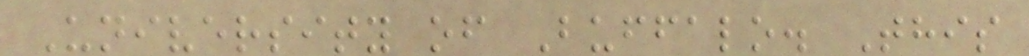University of Buffalo. This
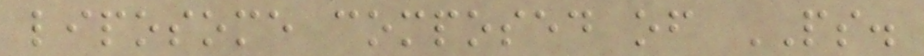liposome composed of PS.
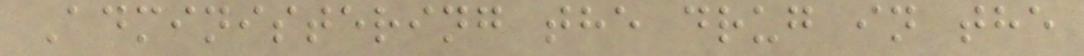Administering the drug in the
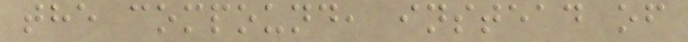the compound, instead of
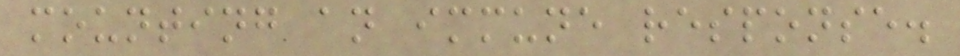mounting an immune response.
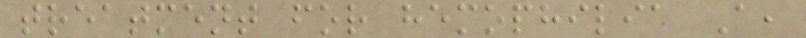treatment for hemophilia A,
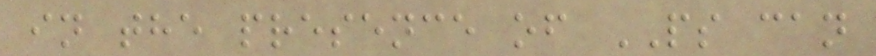in the presence of PS can
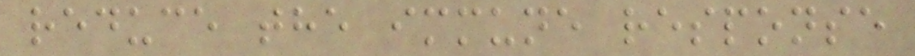reduce the immune response
